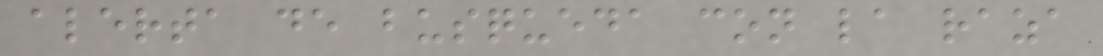alerta de busqueda con la raza
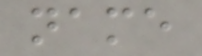name
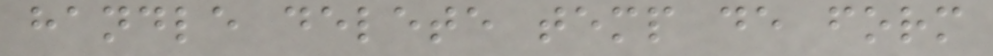handle delete temp de form
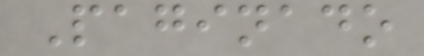Paginado
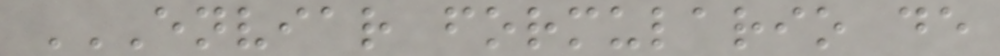ENVIAR FORMULARIO DE
